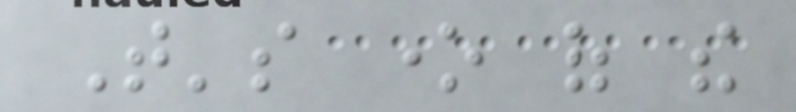That's one of the
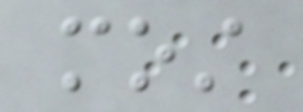most
